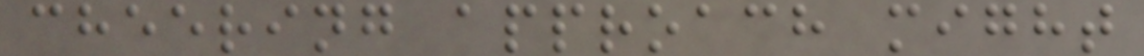cheering approach might
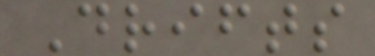Drifts
